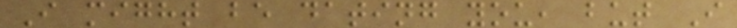I might be dating you, but I
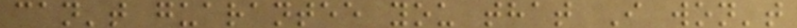can't guarantee you that I won't
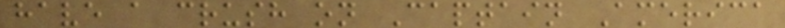have a crush on Captain America
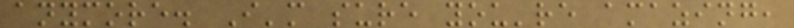anymore. I'm sure you're amazing,
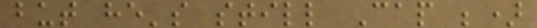but he's still Cap ;)
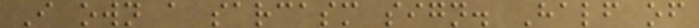I own a sarcasm sign. Half of
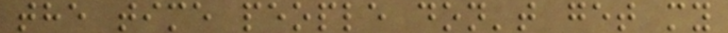the time people don't get my
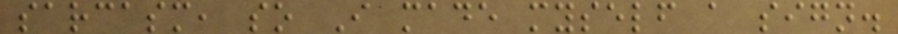sarcasm, so I made myself a sign.
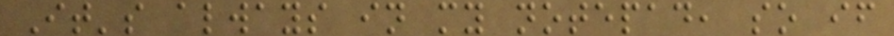It's always in my notepad, so if
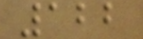122
